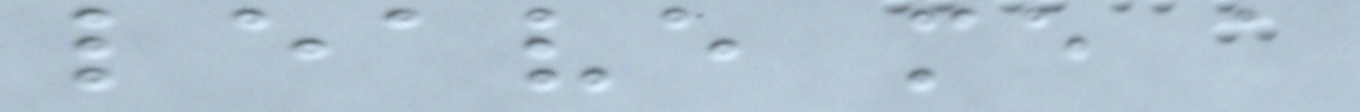leave me a
